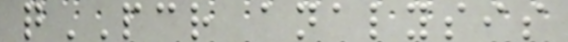qPCR analysis
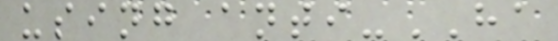using anti-HA
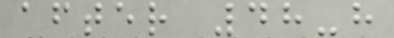after 48-h
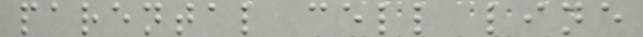parental cell line
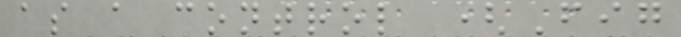as a control (Fig
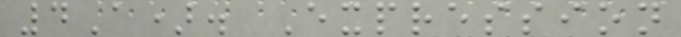4A). Expression
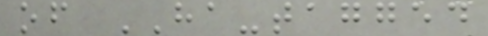of HA-tagged
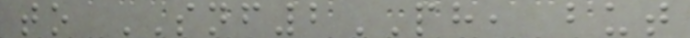to SNF2PH, but
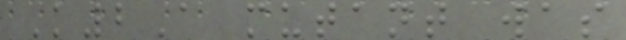K2A mutant was
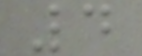4
